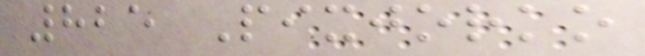825 Pixjorko
